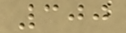300
